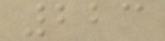223
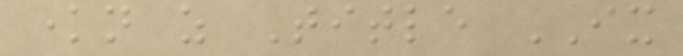known as Title IX
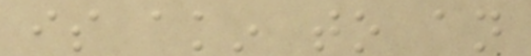is akin to an
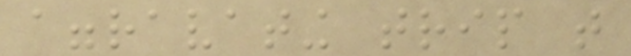aggravating trip that
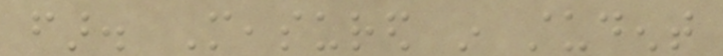far. Measured in student
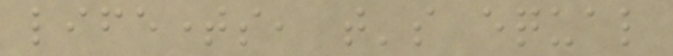lifetimes, that's equal
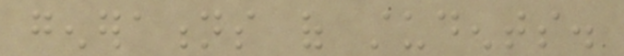generations of students.
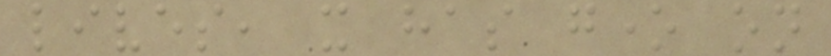lives, it has gone on
